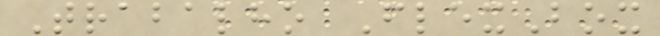Trabalho FlexBox
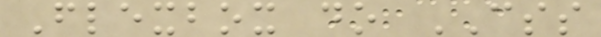Flexbox do CSS
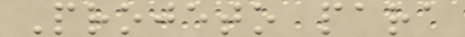Projeto para
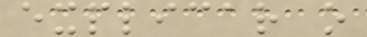explicar o
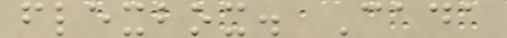flexbox. Cada
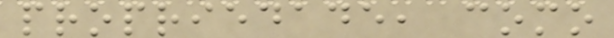propriedade, como
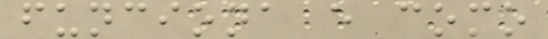funciona e como
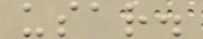usar.
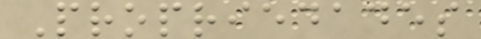Propriedades
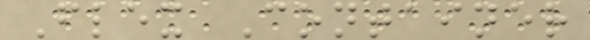Flex Container
